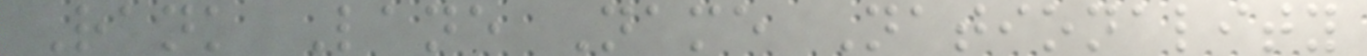Rank Lane Name Nationality
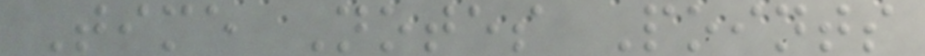Time Notes Points
